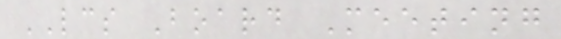LCS Board Meeting
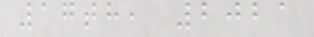17th, 2021
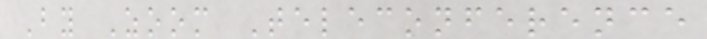By Zoom Teleconference
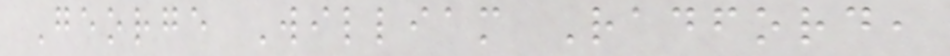George William Radford,
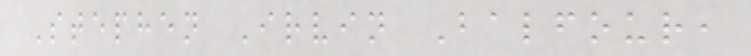Stephen Irvin Balfour,
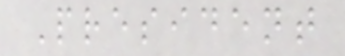President
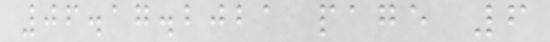06.17.2021 page 6
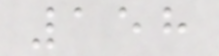158
